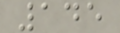145
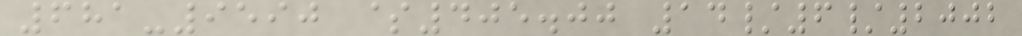681-9590 $405.00 14/6/2002
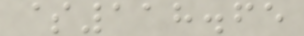$118.65
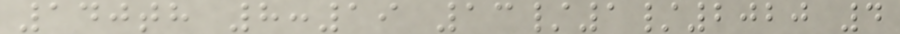140th 8:19 13/1/2020 4
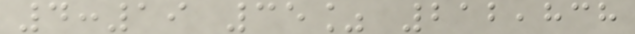4:19 35% 212,838
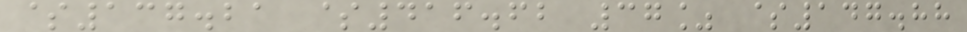$137.21 $416.62 37% $147.88
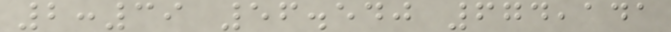2:39 56.540 674,141
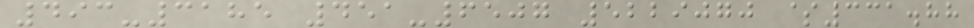493-3185 451-6507 5229070 $331.88
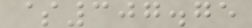$307.75
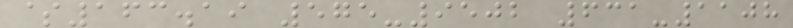$163.19 575-9502 631-1108
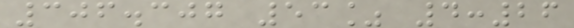306.307 53% 4:26
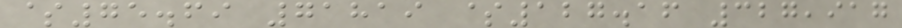$75.69 71819 $127.16 327,917
